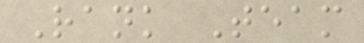Rank Team
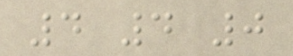4 4 0
